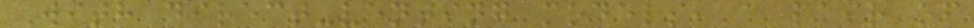With direct-venting models, a pair of
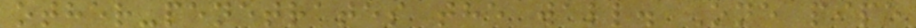other-penetrates the wall. One pipe
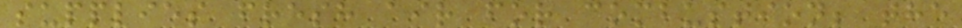supplies fresh air for combustion; the
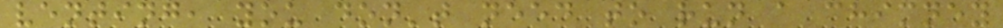venting, you don't need to run a chimney
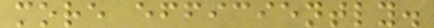more efficiently.
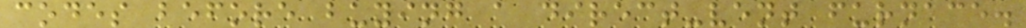codes before buying a direct-vent furnace.
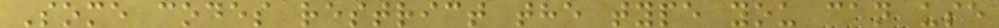Some codes restrict the type you can use
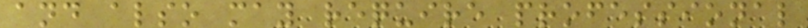and also may require professional
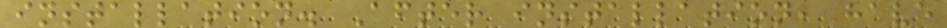installation. After installation, have
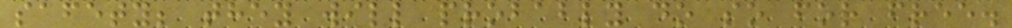safety; they will probably do so for free.
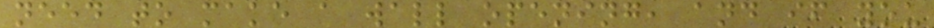need to make a wall opening, and if you
